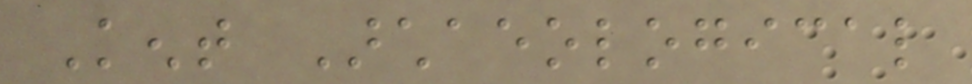Kent Archaeological
